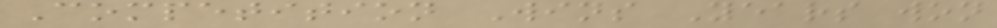Competition Wins Years won
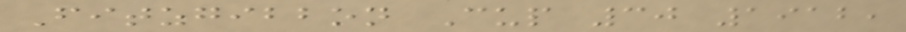Fitzgibbon Cup 30 1912,
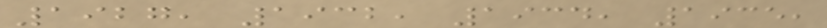1927, 1932, 1934, 1935,
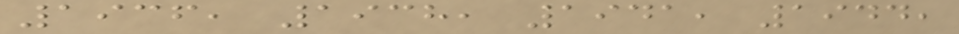1936, 1938, 1941, 1944,
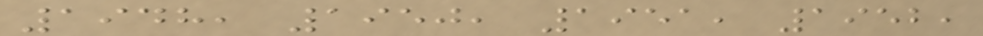1948, 1950, 1951, 1952,
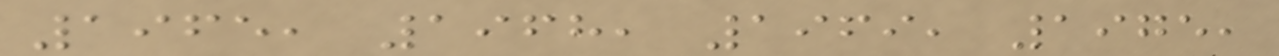1965, 1968, 1969, 1975,
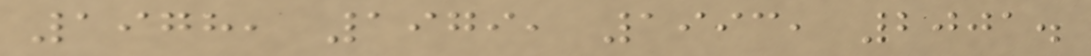1978, 1979, 1993, 2001.
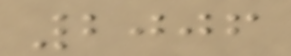2006
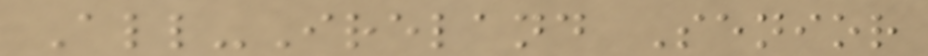All-Ireland Senior
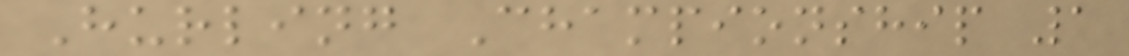Hurling Championship 1
